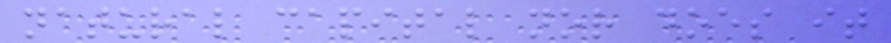natural capital nor does it
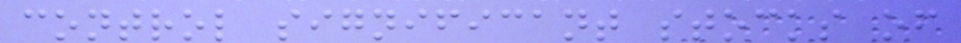control significant stocks of
